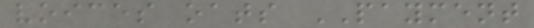voices oats PAYMENT
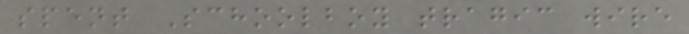spent Schoolboy tragic wire
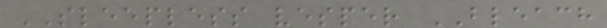SLEEPLESS vesper BLEACH
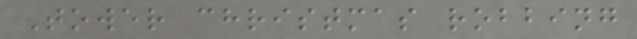Tower christmas robbing
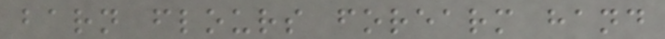barn flours forearm hand
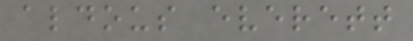aldous everett
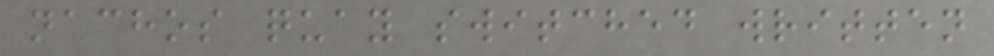nachos quay switched written
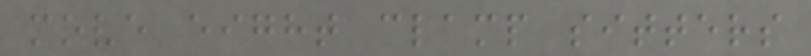move eight clamp sitters
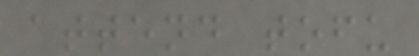attend tofu
